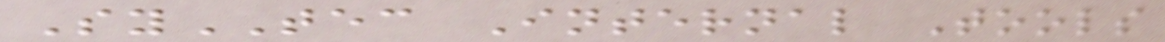SyTEC Internal Tools
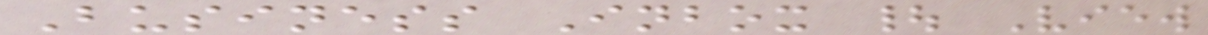Business Inbox | View
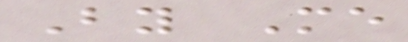By Me
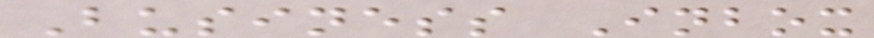Business Inbox
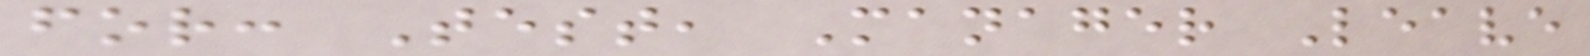for: Test, Manager Leave
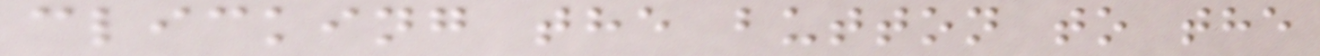clicking the button to the
